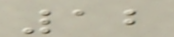12
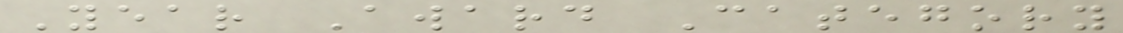Year Award Category
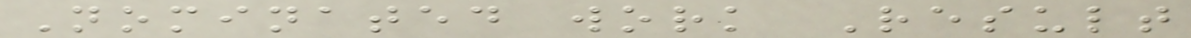Nominated work Result
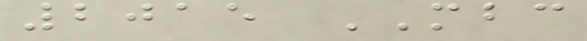2015 MBC
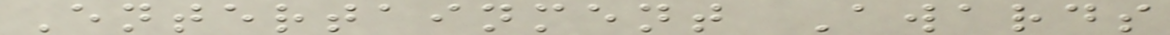Entertainment Awards
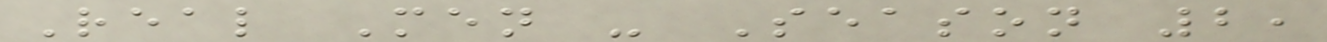Real Men - Season 2,
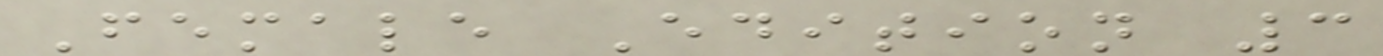Female Edition 3
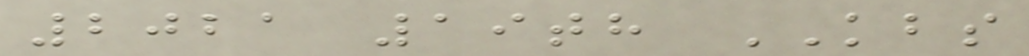2021 19th KBS
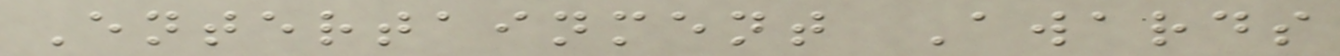Entertainment Awards
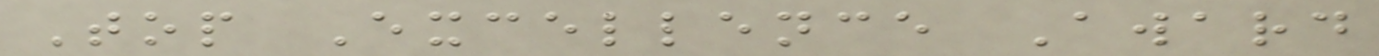Top Excellence Award
